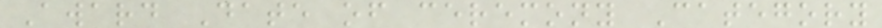Award Date of ceremony Category
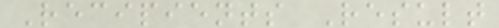Recipients Result
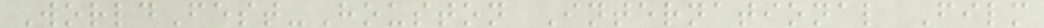WorldFest-Houston International Film
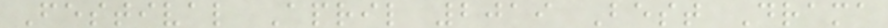Festival April 2019 Best Drama
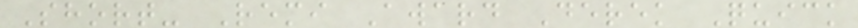Short- Remi Award Derek Quick
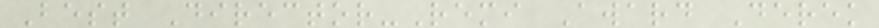Best Director-Remi Award Derek
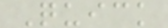Quick
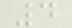4
